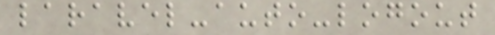laravel-auto-logout
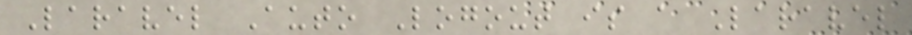Laravel Auto Logout is a Laravel
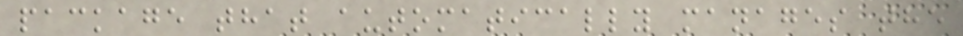package that automatically manages the
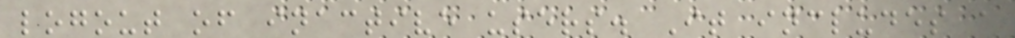logout of inactive users. It includes a
